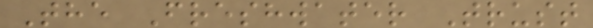The Freshwater Trust
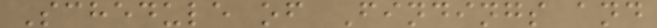Schedule of Findings and
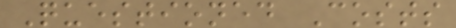Questioned Costs
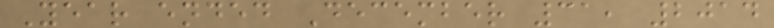Year ended December 31, 2014
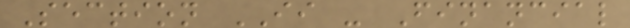Section II - Financial
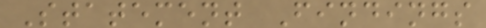Statement Findings
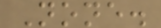None.
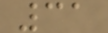31
